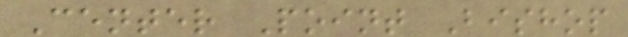Center Point Bishop
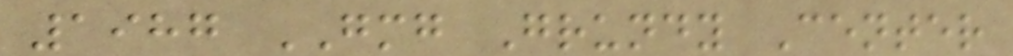1987 GMG Grundy Center
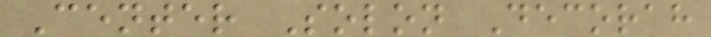Center Solon Decorah
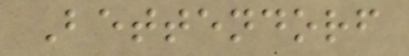Bettendorf
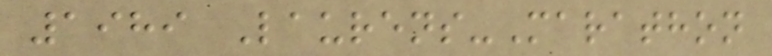1989 Laurens-Marathon
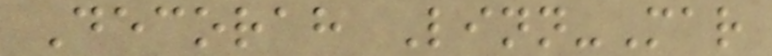Decorah Linn-Mar
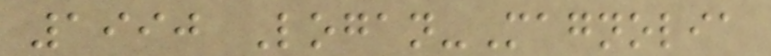1990 Logan-Magnolia
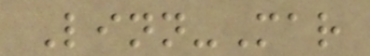Linn-Mar
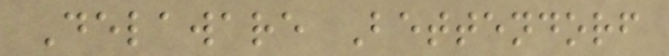Delaware Bettendorf
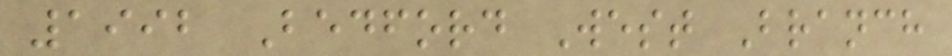1992 Bedford West Branch
